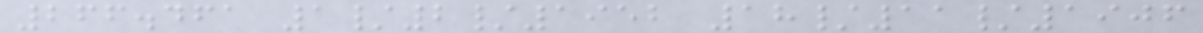266.461 1/2/1952 18/11/1906
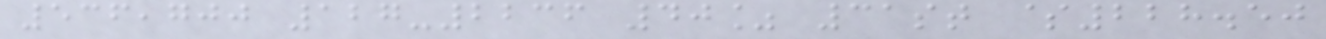536,700 127-2236 40% 31st $228.50
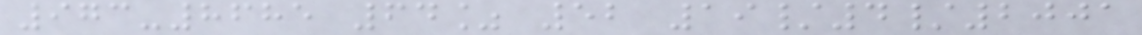973-8685 64% 52 19/4/2001
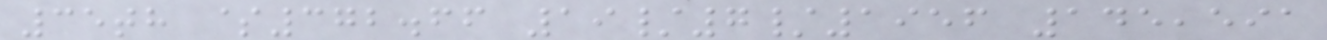35th $372.66 19/7/1956 145,591
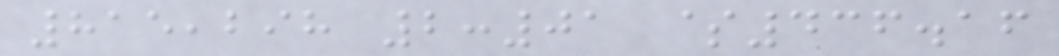815,298 2:01 $436.16
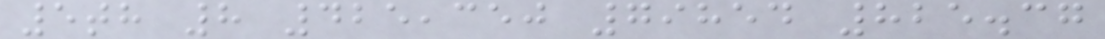5th 8 425,350 79854 825.37
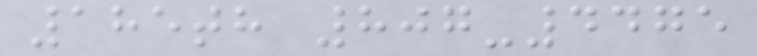185th 807-4475
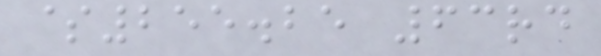$255.25 63rd
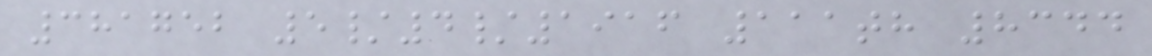381752 5/4/1916 111th 8344
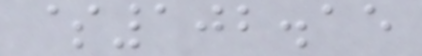$102.15
